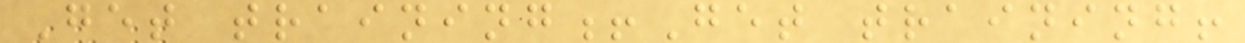Get training!Get training!
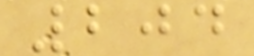204
